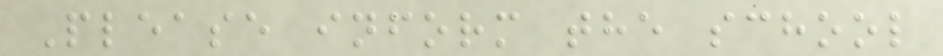Please inform the school
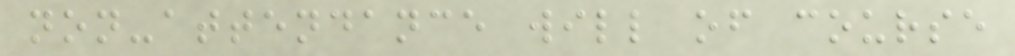non-attendance will of course
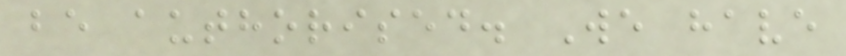be authorised. We have
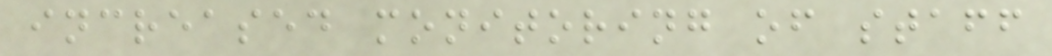increased monitoring of staff
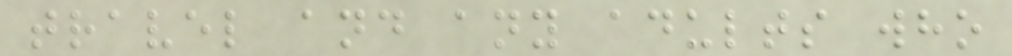travel and any adults who
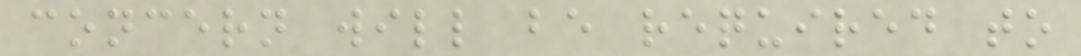concern will be required to
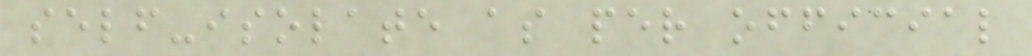self-isolate as per official
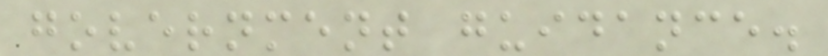government guidance.
